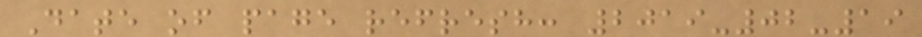Date of page refresh: 2019-02-19
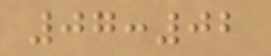07:02
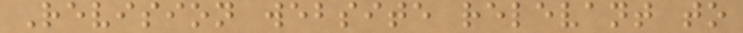Revision website relevant to
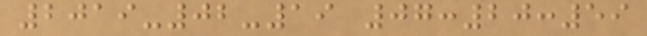2019-02-19 07:20:59
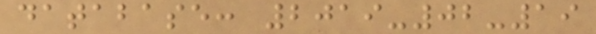database: 2019-02-19
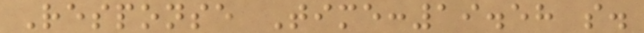Response Time:19.58 s.
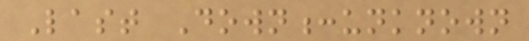Last Down:unknown
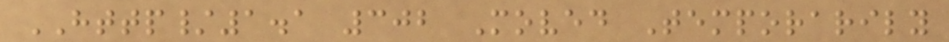HTTP/1.1 302 Moved Temporarily
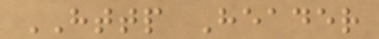HTTP Header
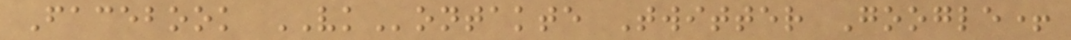Facebook VKontakte Twitter Google+
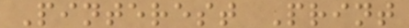Pinterest Print
